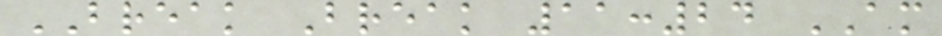BREAK Break 11:24 AM
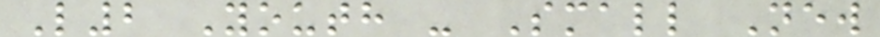L2 Youth - Small New
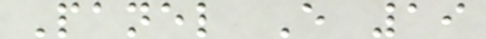Panel E 19
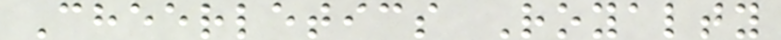Cheerletics Royalty
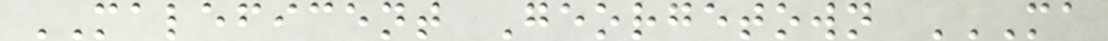MALEFICENT Georgetown MA
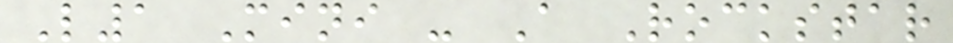L1 Mini - A Rockstar
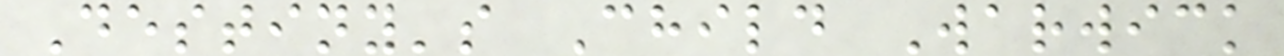Destiny's Child Warwick
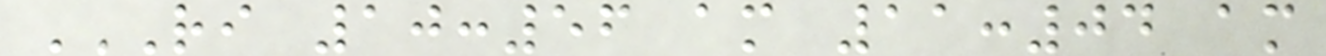RI 10:56 AM 11:04 AM
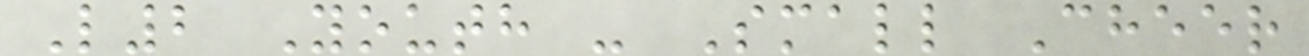L2 Youth - Small Cheer
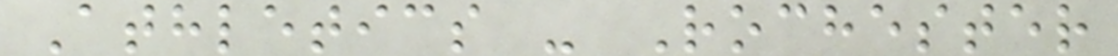Athletics - Rochester
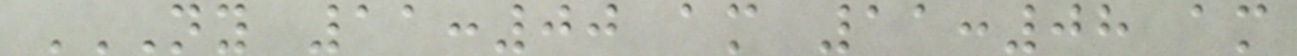NY 11:00 AM 11:08 AM
